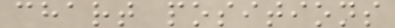chart positions
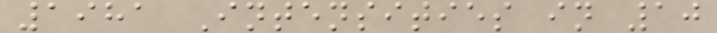1981 Intensities in 10
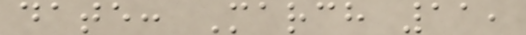date: March 11,
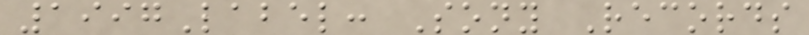1997Label: Sony Records
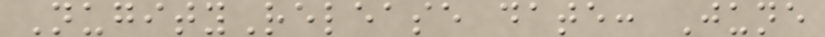NugityRelease date: June
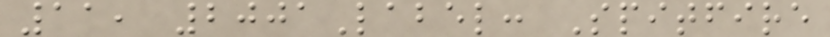11, 2001Label: Spitfire
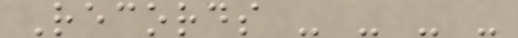Records - - - -
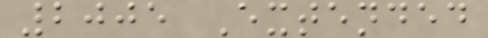2005 Extended
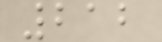212
